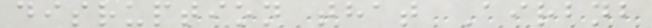disruption that Airbnb
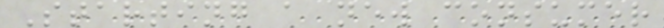Starting a new consumer
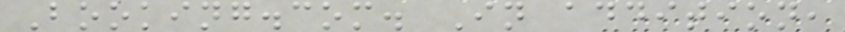Booking.com. In addition,
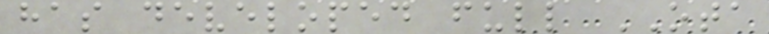has developed full OTA
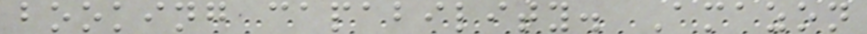booking capability. Amazon
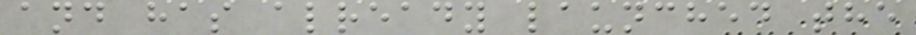and has already launched the
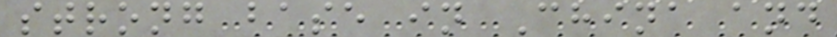strong base in China and
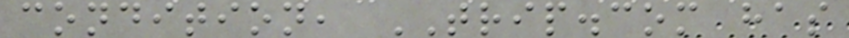condition, TRIP.com has
